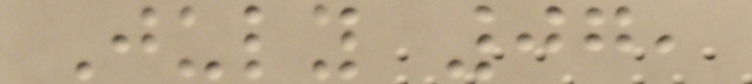July 07,
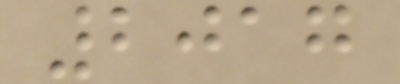2017
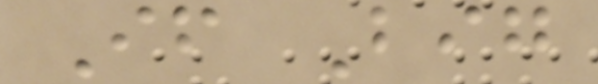If Big
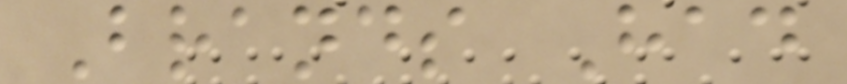Brands Had
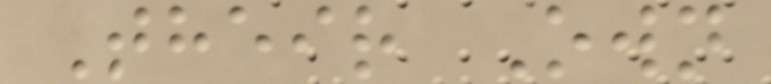Their Own
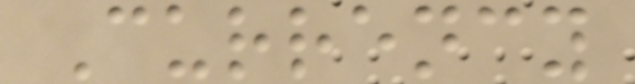Currency
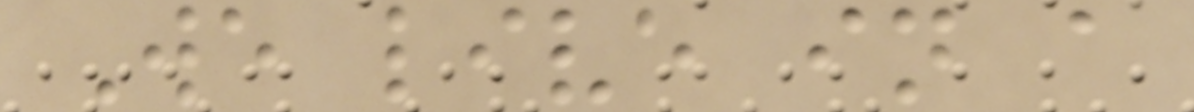We live in a
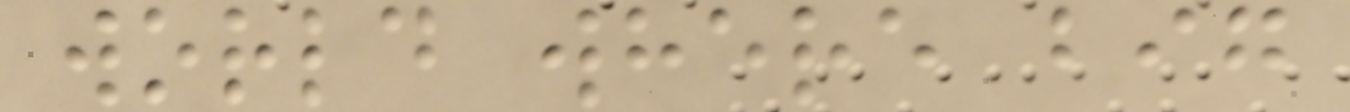world where big
